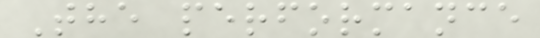The performance
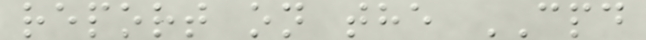report on the CPD
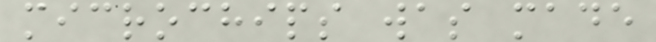microchips was made
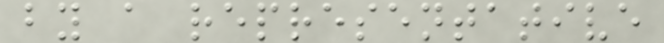by a representative
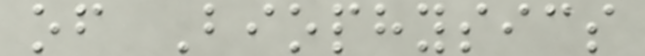of Biophysics
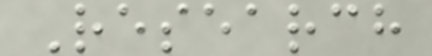Research
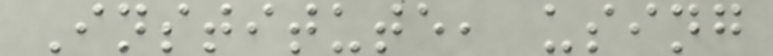Institute, using
